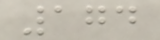174
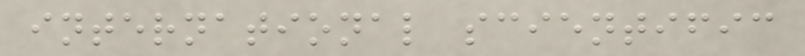international scientific
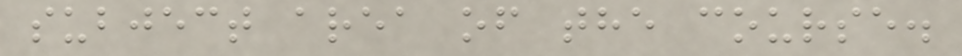subject area of the course.
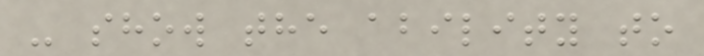- show the ability to
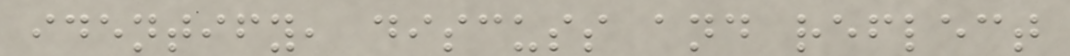identify, discuss and reflect
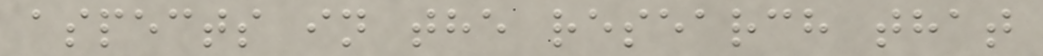aspects in the research that
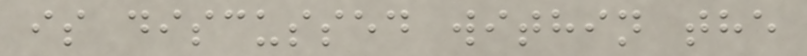is discussed within the
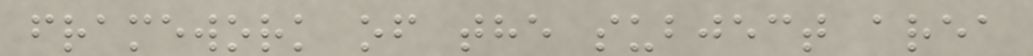framework of the subject area
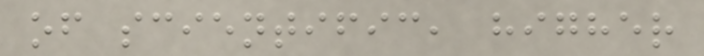of scientific, higher
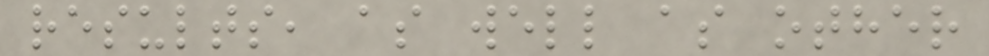results, as well as other
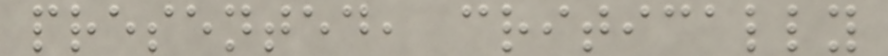presented, critically
